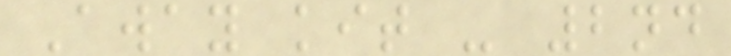Away kit - 2nd
